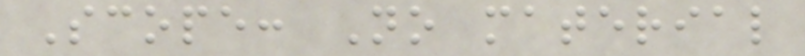Scope: No material
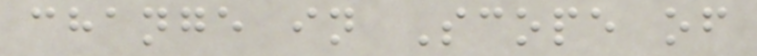change in Scope of
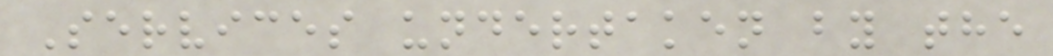Services undertaken by the
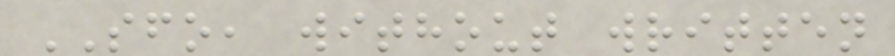SFO, without written
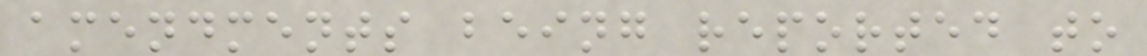amendments being reported to
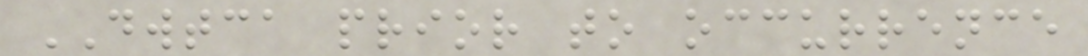DWTCA prior to occurrence
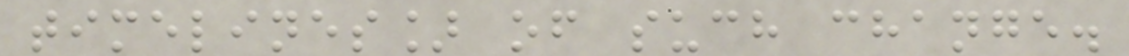timelines] of such change.
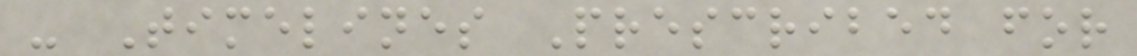- Timelines Prescribed for
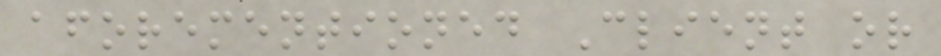aforementioned Client or
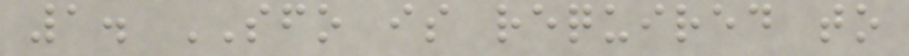1. SFO is required to
